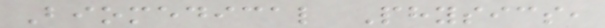Biomedical Physics,
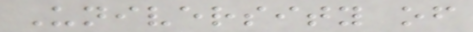University of
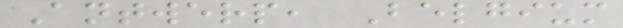Antwerp, Belgium
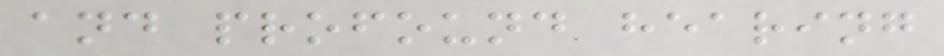and profound hearing
